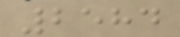2584
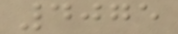4075
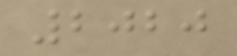2020
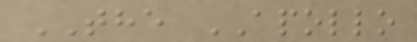THE APOLLO
